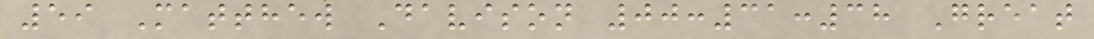59 Matthew Davison 00:31:38 Great
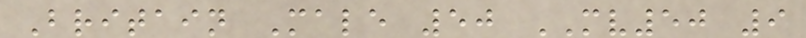Britain Male 50 MV50 9
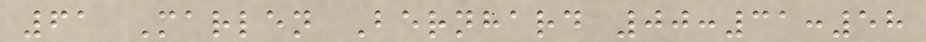61 Marlen Bernhard 00:31:58
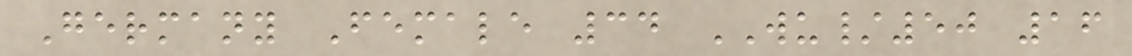Germany Female 34 WU/50 16
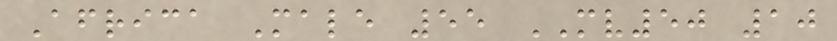Africa Male 55 MV50 10
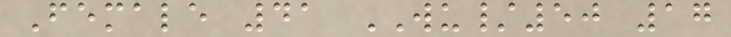Female 41 WU/50 17
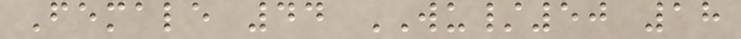Female 44 WU/50 18
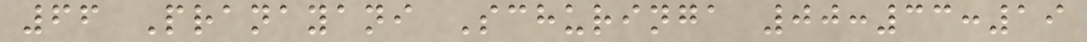66 Pranayani Schuringa 00:33:19
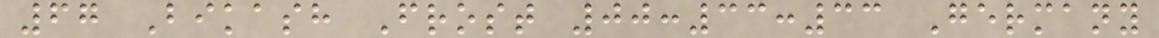67 Bikash Frost 00:33:33 Germany
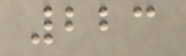223
